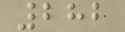282
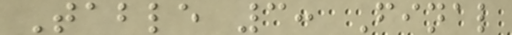Table 3: Final
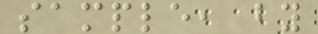sample, by
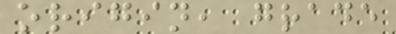origin, grade
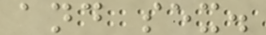and sex.
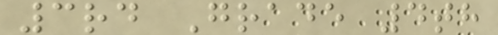3rd Grade 4th
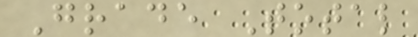Grade Total
